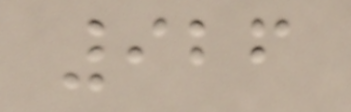926
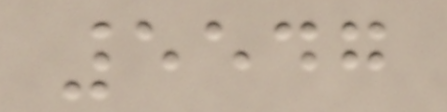5547
